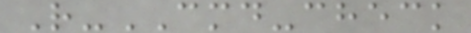R-CMD-check
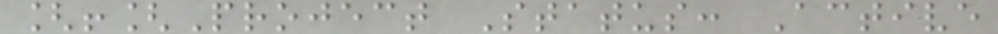[![Project Status: Active
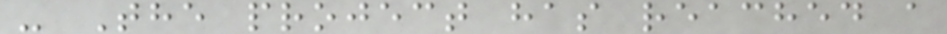- The project has reached a
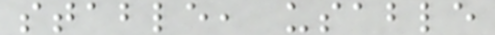stable, usable
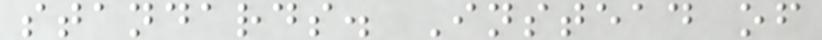standards. Instead of
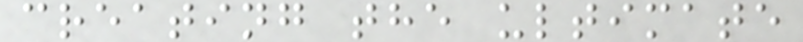creating the ultimate
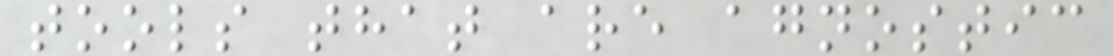tools that are agnostic
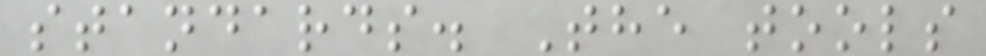standards. The tools
